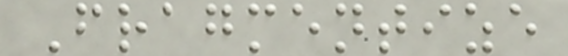Fragmentize
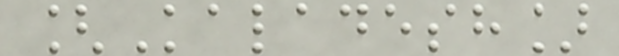[Kaladesh]
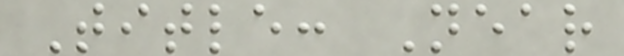Title: Near
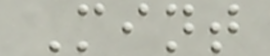Mint
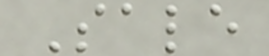Sale
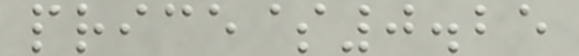price$0.25
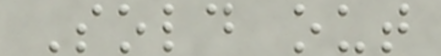Sold out
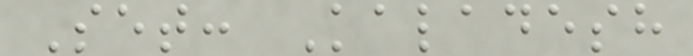Set: Kaladesh
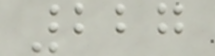227
